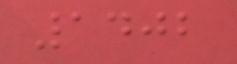1402
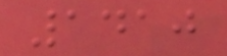1410
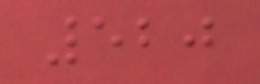520
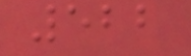522
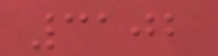3102
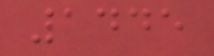1445
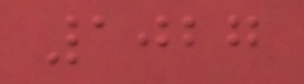1027
